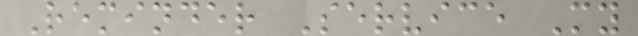Reminder Service My
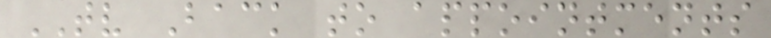TV Back to appointments
